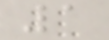1
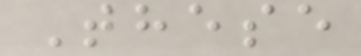These
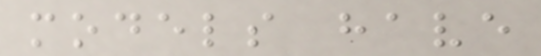models have
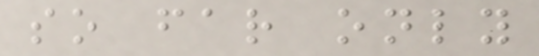so far only
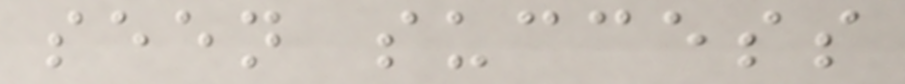seen success
